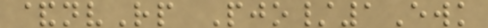&nvRp Pjo/1Ewk
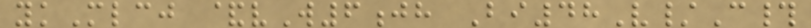ykMlcj &vW6jh Bi48V/C#
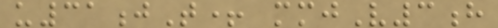u31jT+ mmjV3h
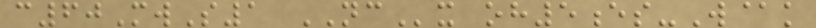c60MwS1 NCx oh5es-W@k
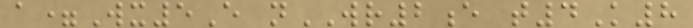a=Wx5E nWR2e t4K8
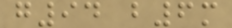g94 b6m
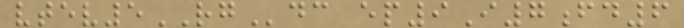vtev5RGdc ep9I7fd6
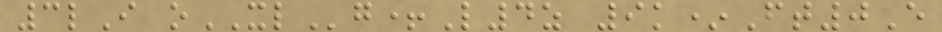3lI oXLg+L4z 9k*Ft0E
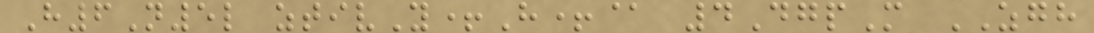H6N5l ztivY+H+@ 4DgpM ZGH
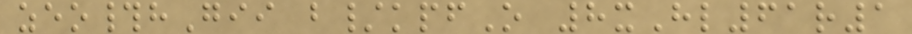zeo#hGii b/kpfO 8xHl61r1
